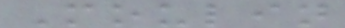Moulin
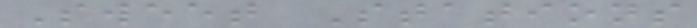Sweet Stations
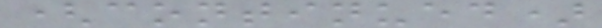(continued)
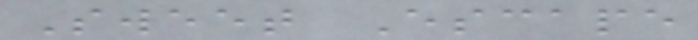Sweet Escape
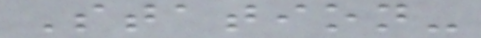Station-
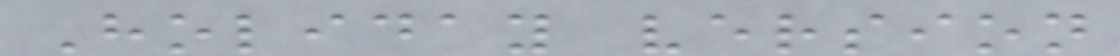Holiday version
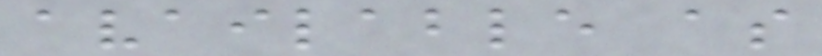available as
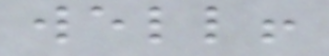well!
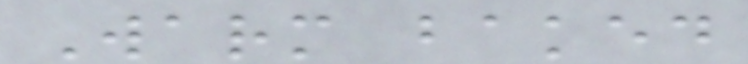Warm baked
